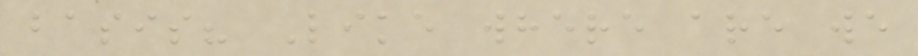basis? Like where are we
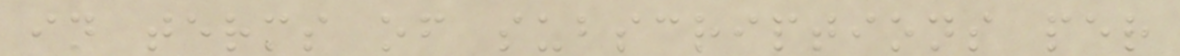in terms of subscriptions per
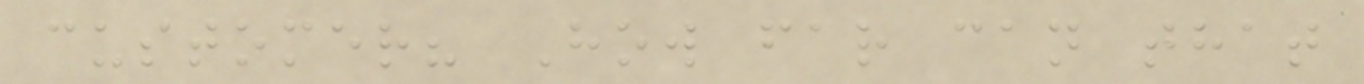customer? How far can that
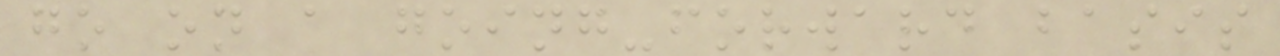go on a going-forward basis
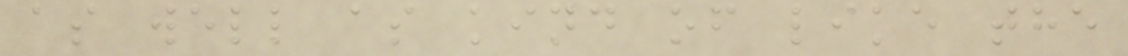as well as kind of like the
